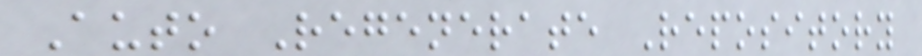Auto Regenerate Repository
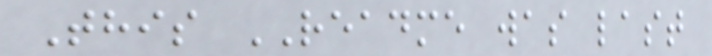This README was last
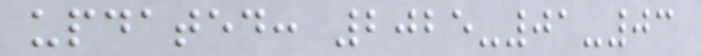updated: 2025-01-03
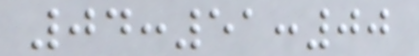04:51:00
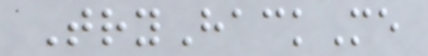TryHackMe
